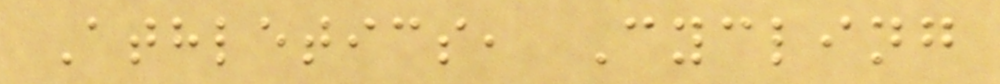Athletics, Cycling
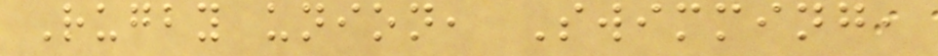Rugby union, Swimming,
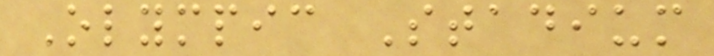Olympic Stadium
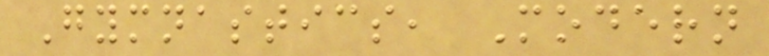Gymnastics, Modern
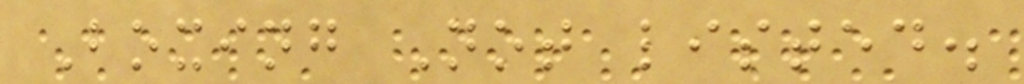Boxing Not listed.
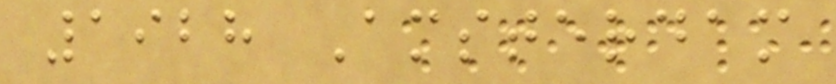1928 Amsterdam
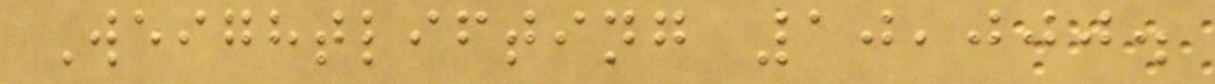Weightlifting 10,000.
